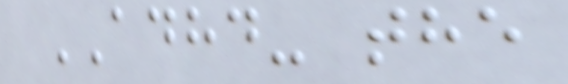ADHD- the
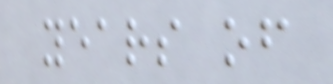years of
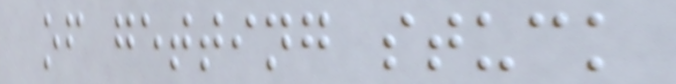of getting stuck
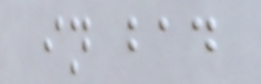in bad
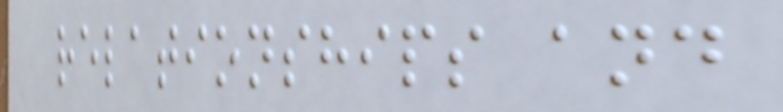relationships and
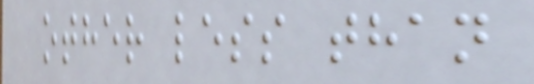other less than
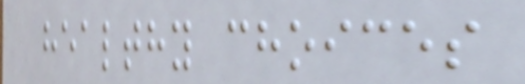healthy choices
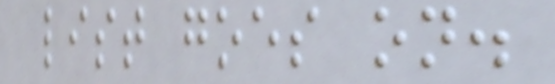list goes on.
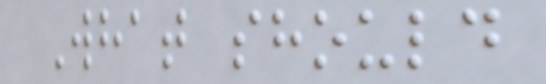What should
